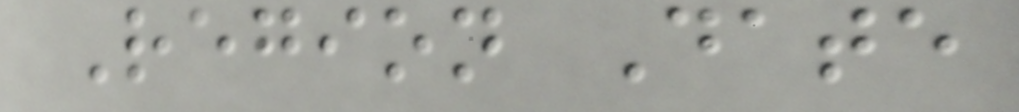Region Date
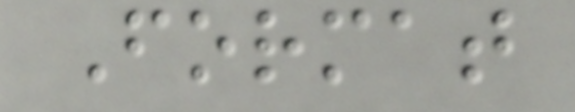Format
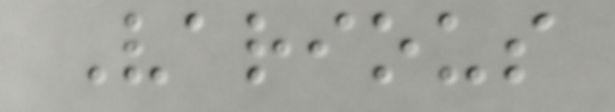Various
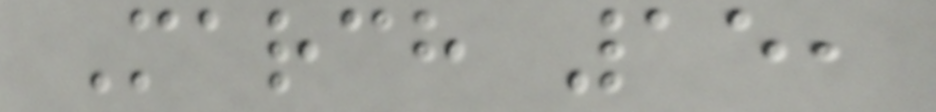March 15,
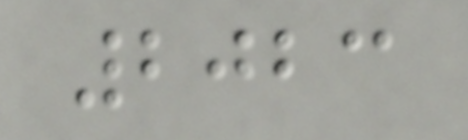2023
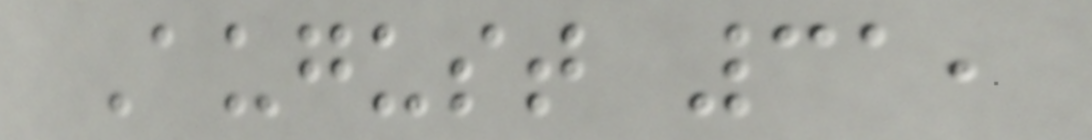August 31,
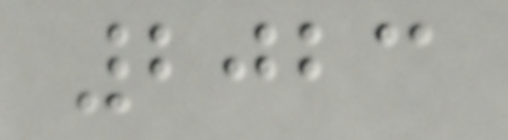2023
